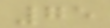75
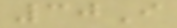30I
